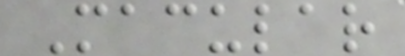Macular
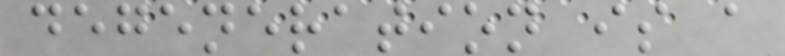degeneration is a
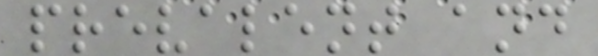prevalent and
